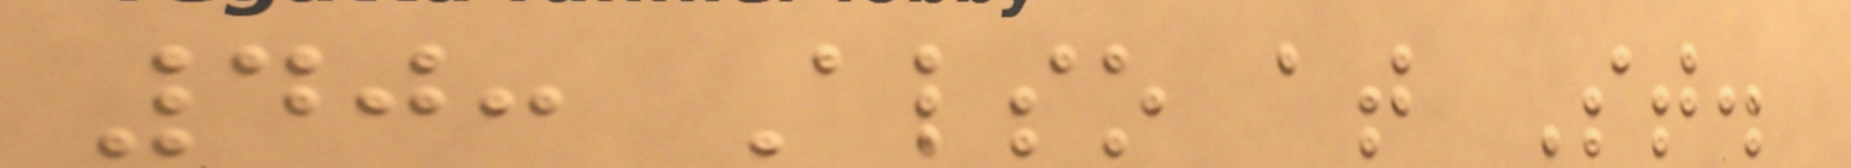40: Also at St.
